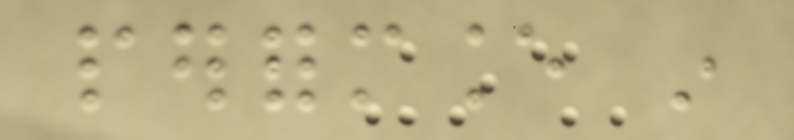performance in
